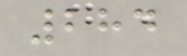284
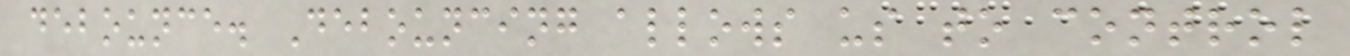debounce. Debouncing allows us to control
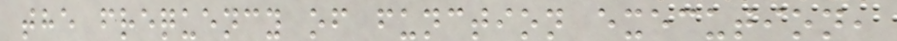the frequency of function execution,
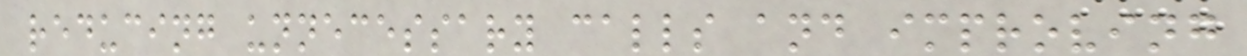reducing unnecessary calls and improving
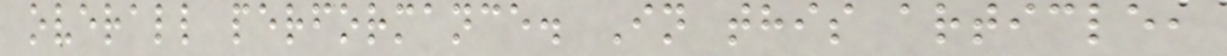overall performance. In this article,
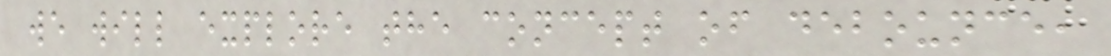we will explore the concept of debounce,
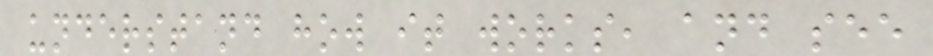understand how it works, and see
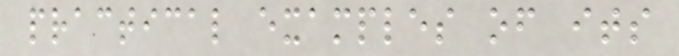practical examples of its
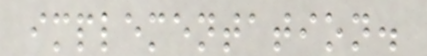implementation.
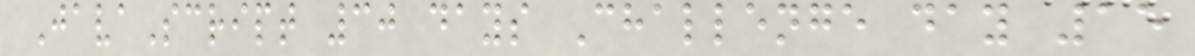JavaScript 30 days Challenge day 15
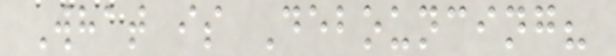What is Debouncing?
